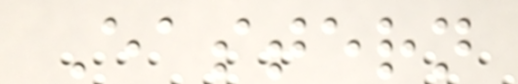Eastern
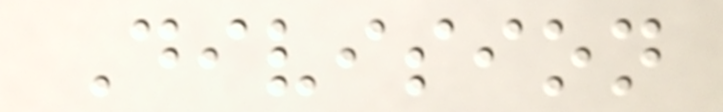Division
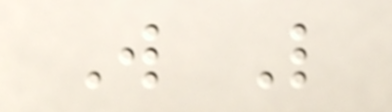W L
